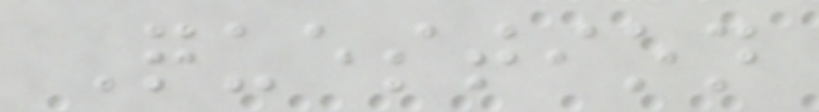Question
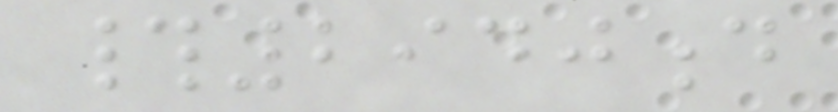#2940d
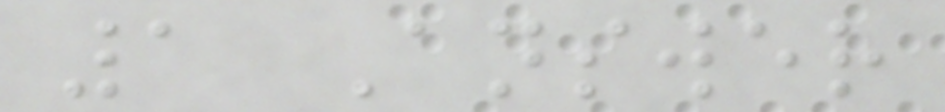1 Answer
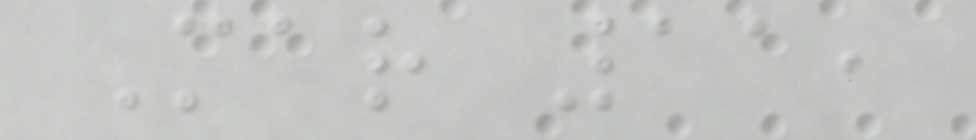Mar 11,
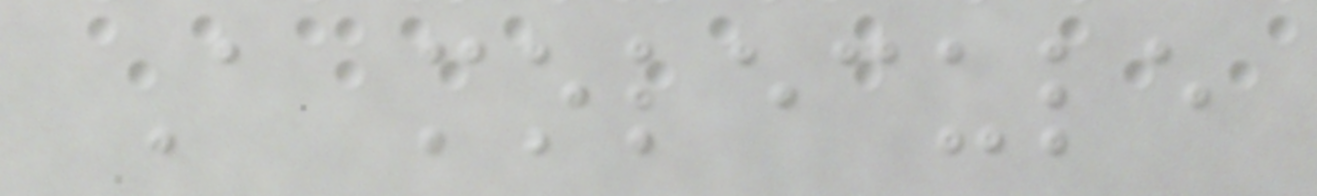A molecule
